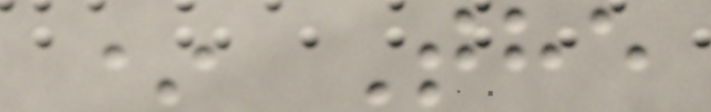* The
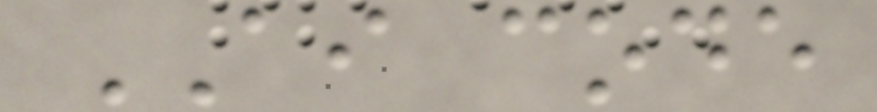AI code
